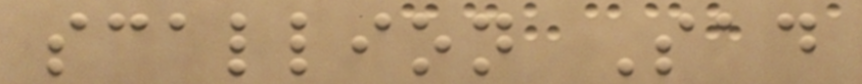scallion Sad
